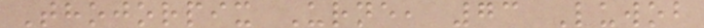Thojorpix Urne, 73 Luwob
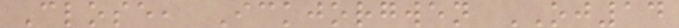Close, Ickjorgwen OJ14
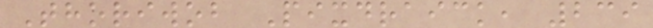Thoriwob Pixdraick, 239
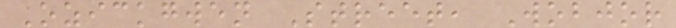Ozickgwen Street, Wobjor
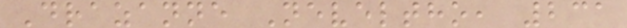Drazanne Neveltho, 231
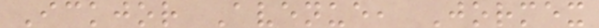Ickjor Avenue, Jormex
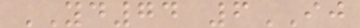YD74 6IJ
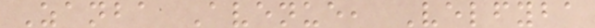Zanba Avenue, Velfyba
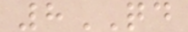8QD
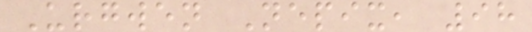Urgwen Nepix, 98
